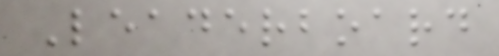Leaderboard
